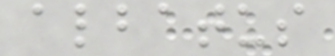albatus
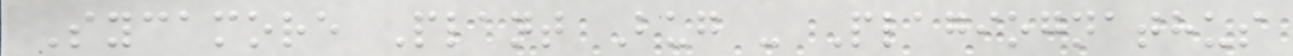Sycamore Plant Bug - Plagiognathus
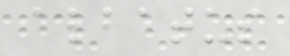albatus
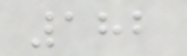182
